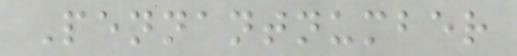Pennantnumber
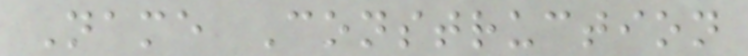Name Construction
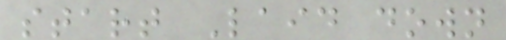start Laid down
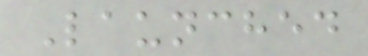Launched
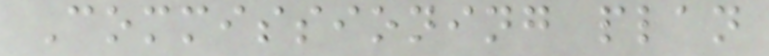Commissioning plan
